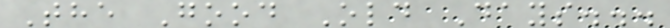The Good Old Days...
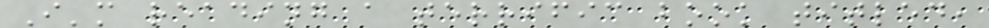I'm reading a terrific book titled,
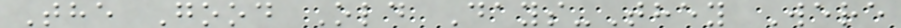The Good Old Days-They Were
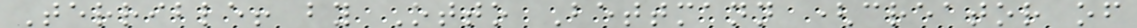Terrible! by Otto Bettmann (creator of
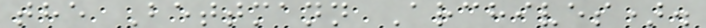the Bettmann Archives).
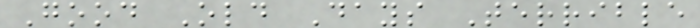Good Old Days Terrible
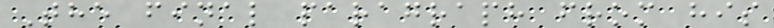The final paragraph from his
